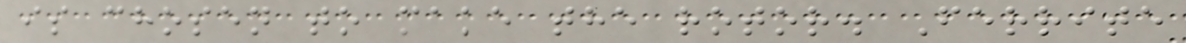is chosen to make the rotor. Ferrite
